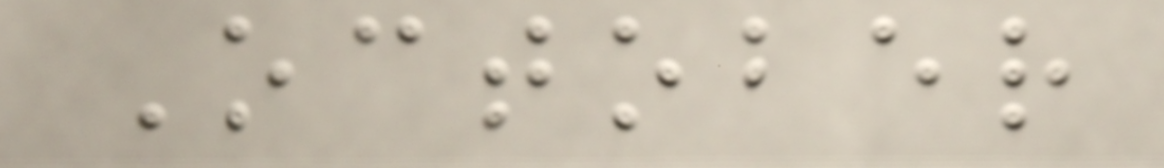October
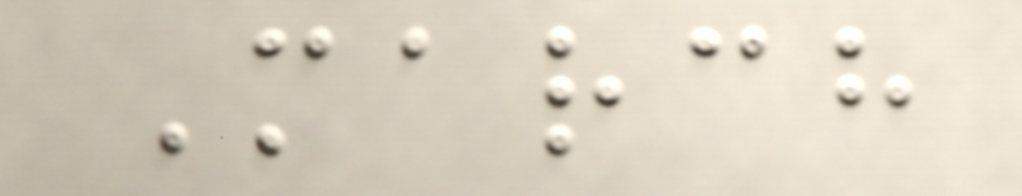March
